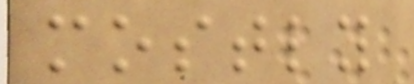mostly
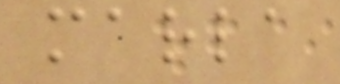marla
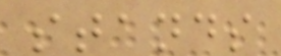stands
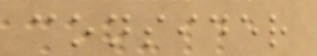consider
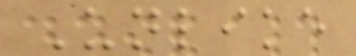Unlike
